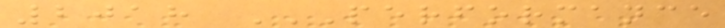2018 PERFORMANCE
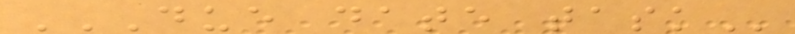DUE DATE TASK
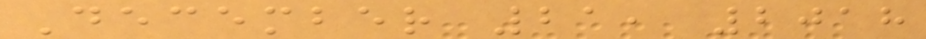December 21, 2018
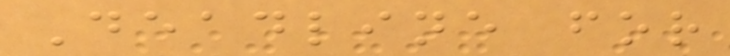Deadline for
